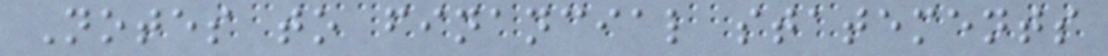Notes to financial statements
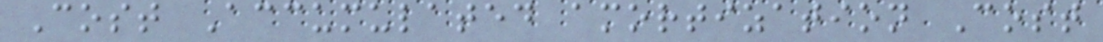Cost Accumulated amortization Cost
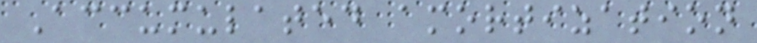Accumulated amortization
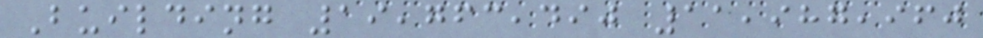Building 19,763,490 11,987,960
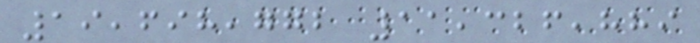19,698,772 11,326,889
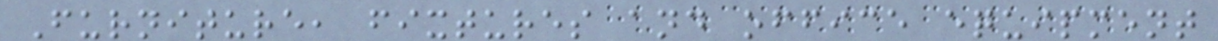Furniture, fixtures and office equipment
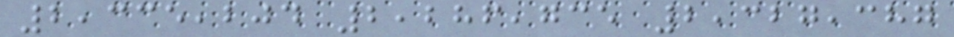2,335,204 2,286,735 2,327,387
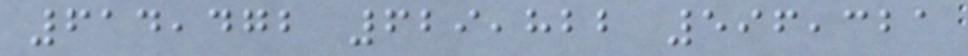614,472 629,822 596,321
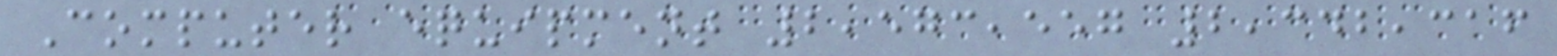Computer equipment 2,573,557 2,342,316
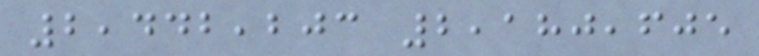2,442,203 2,180,605
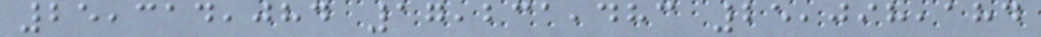25,314,084 17,231,483 25,098,184
